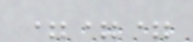===
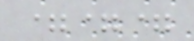===
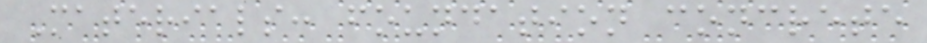Materials: foundation concrete
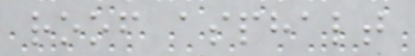roof asphalt
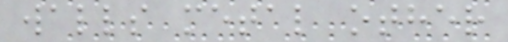walls metal other
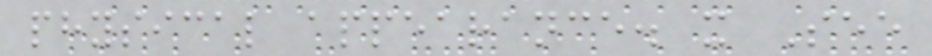physical appearance. x See
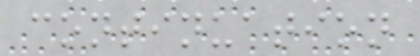continuation
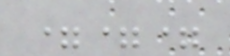===
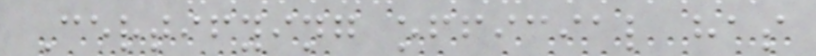Certifying official has
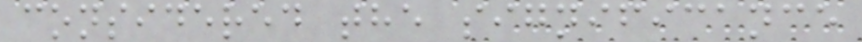considered the significance
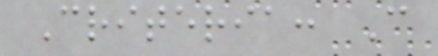Criteria: C
